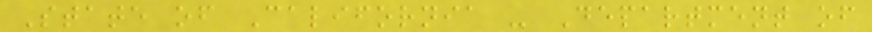State of California - Department of
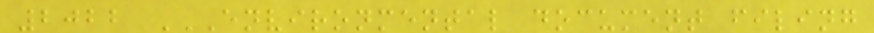2022 ENVIRONMENTAL DOCUMENT FILING
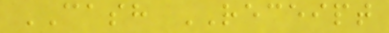CASH RECEIPT
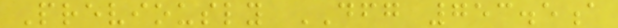Previously DFG 753.5a
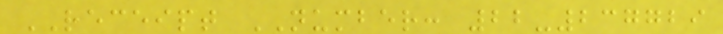RECEIPT NUMBER: 22-237729
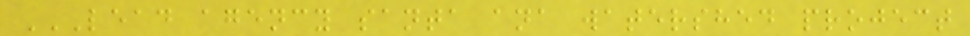LEAD AGENCY SANTA ANA WATERSHED PROJECT
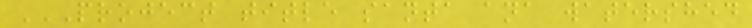PROJECT TITLE SANTA ANA WATERSHED
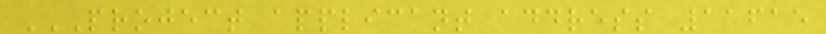PROJECT APPLICANT ADDRESS 11615
